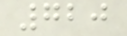720
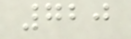720
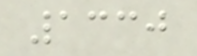1330
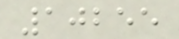10255
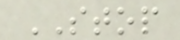STOP
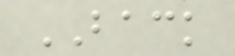BACK
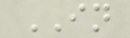IN
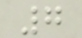7
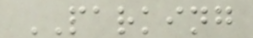PARKING
